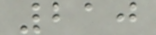210
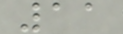11
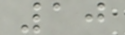10
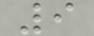9
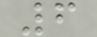6
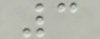3
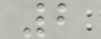2
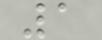1
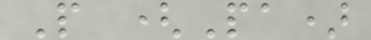P (Pa)
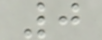0
